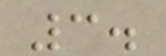3.
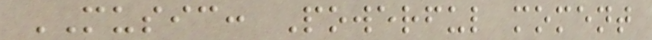MUSIC: Powerful moment
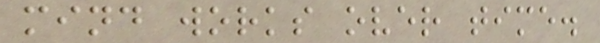mind works over time.
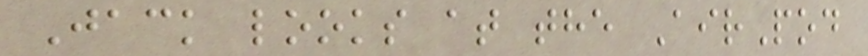Jack looks at the AirPod
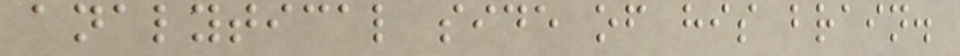analytical side of his brain.
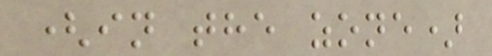(in the zone)
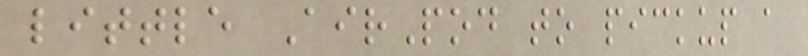little AirPod to pickup a
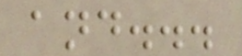and...
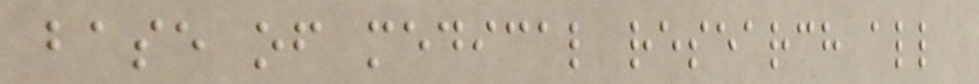base of medical research all
